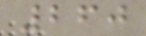260
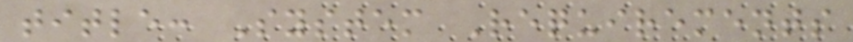title: System Requirements
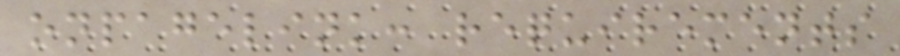onpagelink: requirements
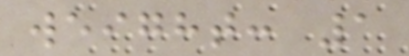weight: 1
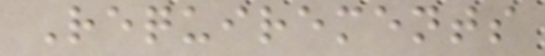Requirements
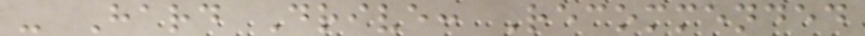- Hard Drive: Recommended
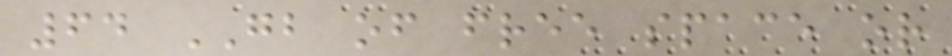64 GB of free space or
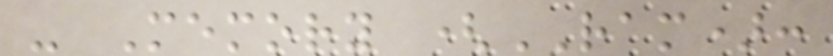- Memory (RAM):
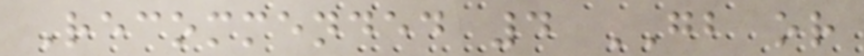Recommended 4 GB or
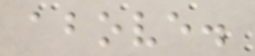above.
